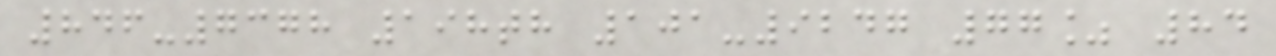846-7378 198th 101-9247 77% 84
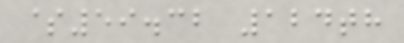$59.32 124th
